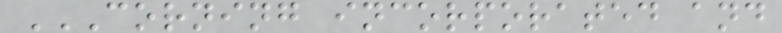CORNING INCORPORATED AND
